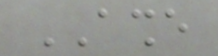ASHE
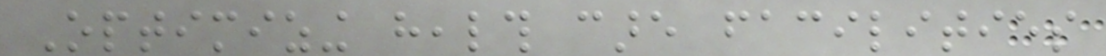Optimizing health care facilities
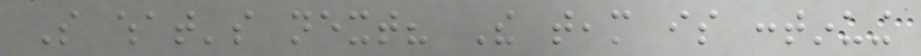So what's next? The team is continuing
